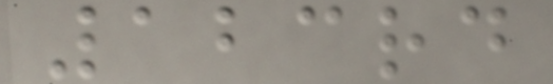123rd
